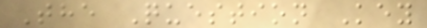The Question Key
